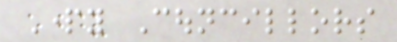Party Councillors
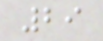29
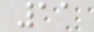11
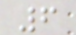6
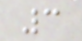3
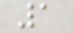1
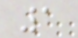1
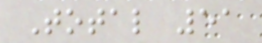Total 51
